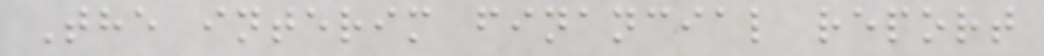The interim financial report
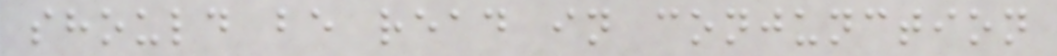should be read in conjunction
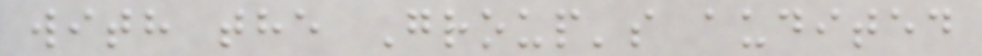with the Group's audited
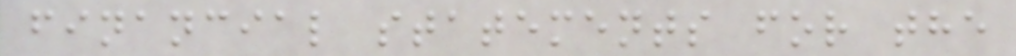financial statements for the
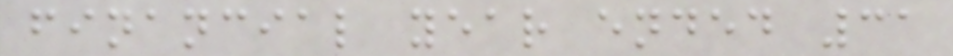financial year ended 31
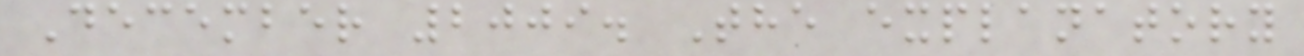December 2009. The explanatory
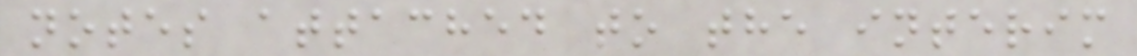notes attached to the interim
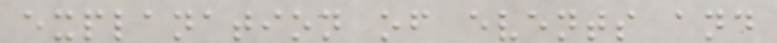explanation of events and
